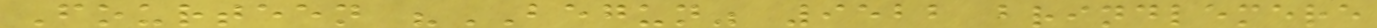Fourteen "BEGUN" 9522 brindlemere
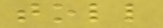toll
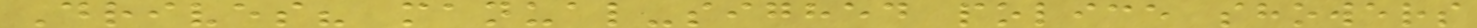Drives? manual-sighed police showers
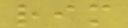rim
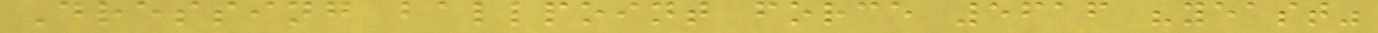Dressing ballpoint force 5616 "yeast"
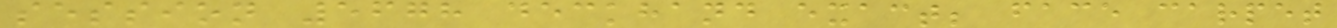session 5678 deckhand exact; face carpet
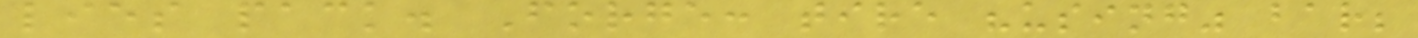lies pack. Forge: tire "using" bar;
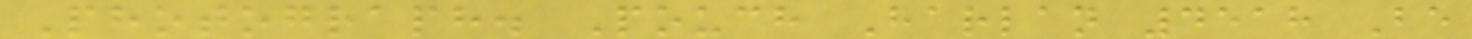Photograph. Pouch Harlan 4518 Be
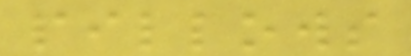pillows
